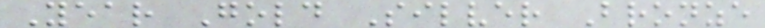Year Gold Silver Bronze
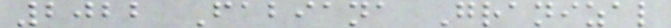2022 Fabiana Granizal
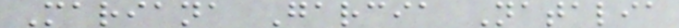Mariana Garcia Natalia
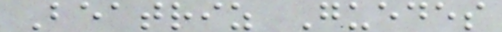Beatriz Guedes
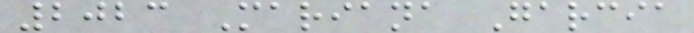2023 Mariana Garcia
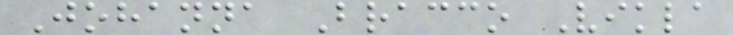Johanna Bracco Vikla
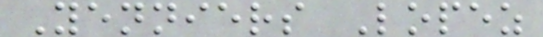Yenniers Lopez
